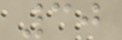30
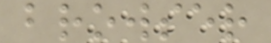browser
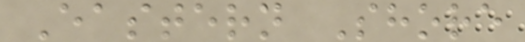Eastern Shore
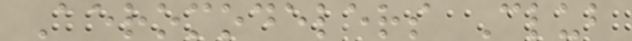Aeromodelers Club
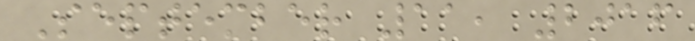September 11, 2016
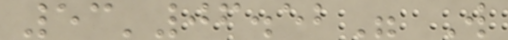53'06.52" W
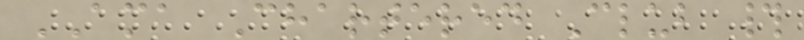AMA Chartered Club #
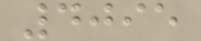4095
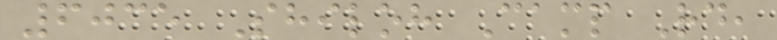6035 Shiloh Camp Rd,
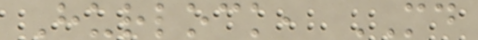Hurlock, MD
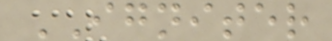IGNITER
